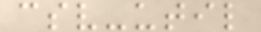csv-util
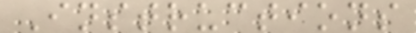Instructions
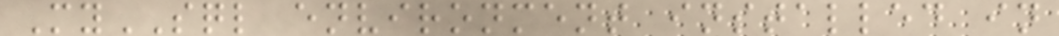MySQL environment installed in
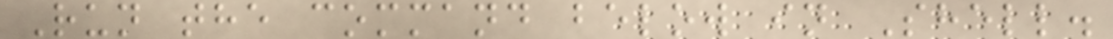Run the command below in Shell.
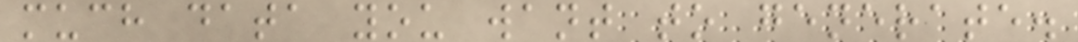much data you want to generate.
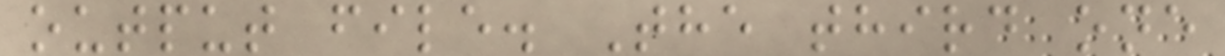output file. The third one
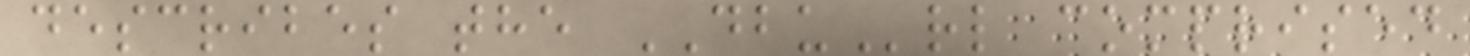describes the DBUrl comprised
